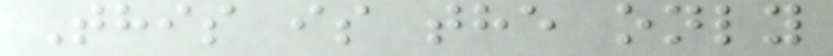This is the only
